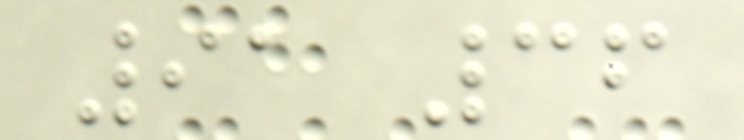91 36
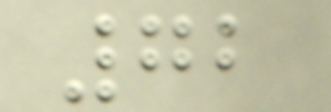72
